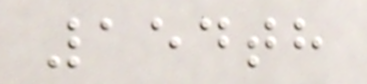154th
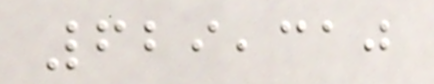629,310
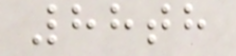88th
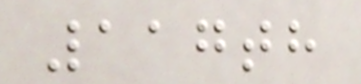117th
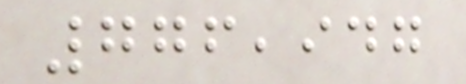776,947
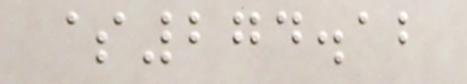$274.12
